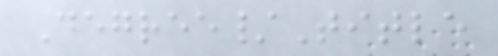Degree/Title
